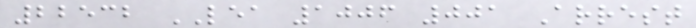22532 LEA 1006 001 Arrest
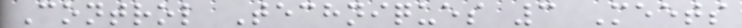Control Techniques 3 Meets
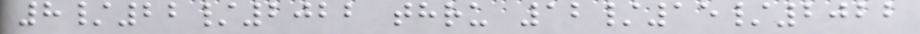8/22/2022 thru 12/15/2022
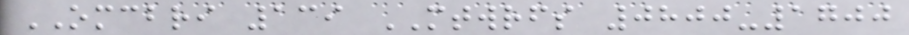OMCBRI 139 MTWRFS 0800-1700
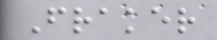Fraker
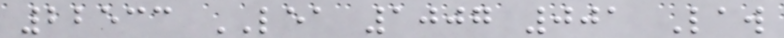22533 LEA 1007 001 Law
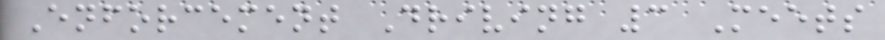Enforcement Driving 3 Meets
